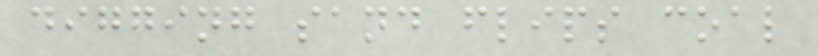digging sand flips coal
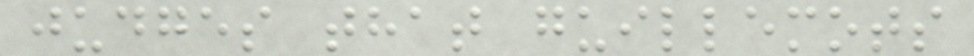judges that guillemots
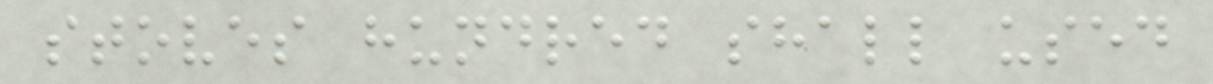stoves hundred shall used
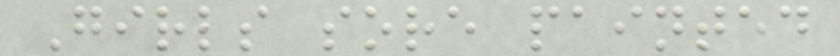Girls sore painted
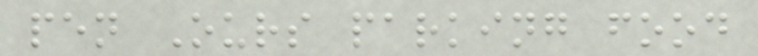pen Ours parking food
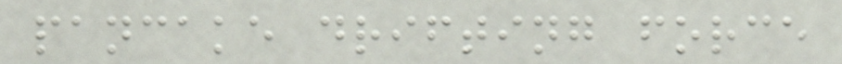pancake drifting force
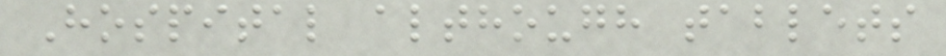Hospital although tablets
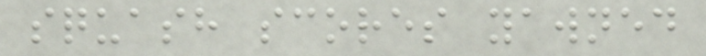squash scores yawned
